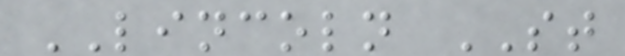LINCOLN ST
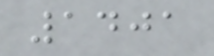1401
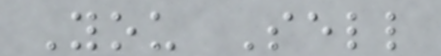You Sell
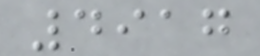4917
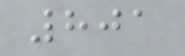801
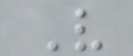V
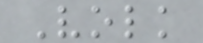Volk
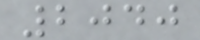2040
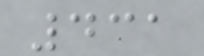431
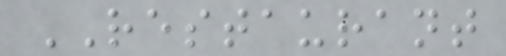RESTAURANT
